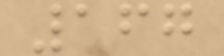167
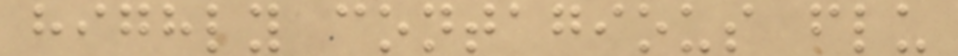highly contagious flu
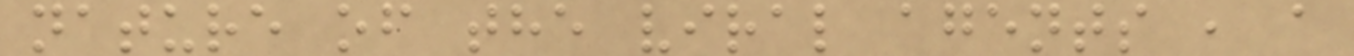nature of the viral agents , a
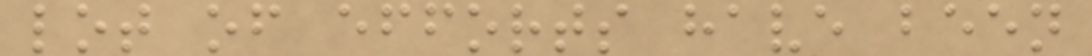lot of efforts have been
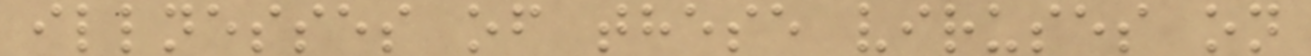illnesses of these viruses on
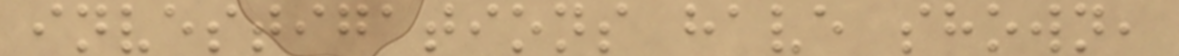investigations have shown,
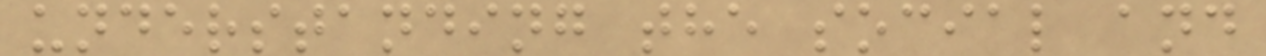understanding the social and
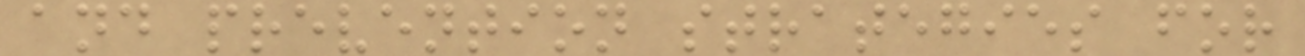and prevention strategies for
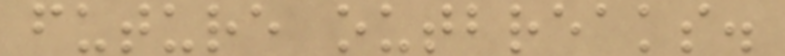future outbreaks.
